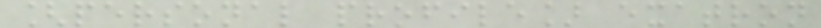[personal profile] exatron
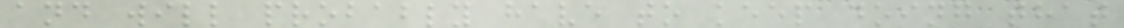and will probably have to keep doing that
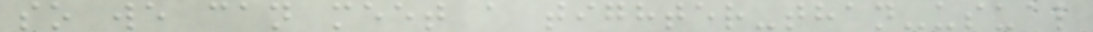so we can meet a tighter-than-usual
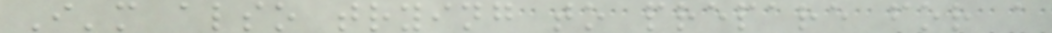I'm also trying to prepare for a
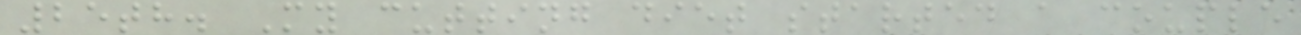25th. My cutting diet started a couple
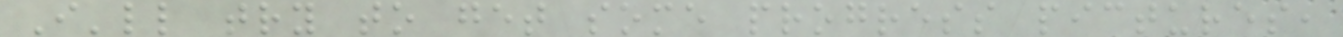I'll try to get some progress pictures,
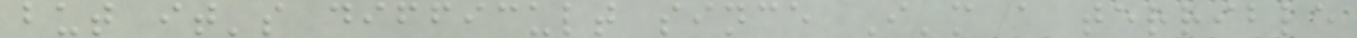but it's difficult since I'm a terrible
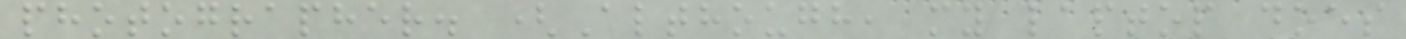photographer. (Although, my laptop does
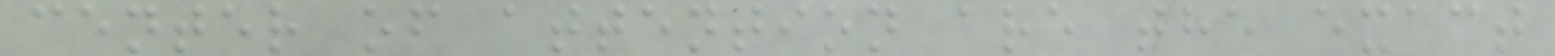center of attention are the exact
